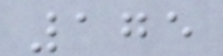175
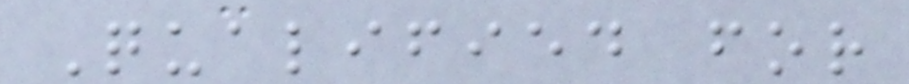Qualified for
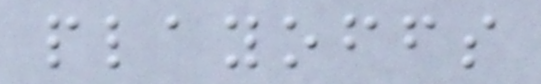playoffs
